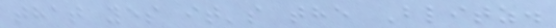that yes it's the Blitz.
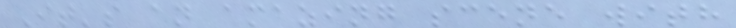It's an amazing scene with
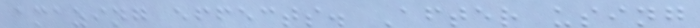amazing effects. After using
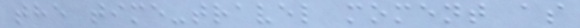the time-travel moment as
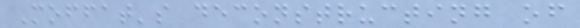Moffat's deconstructing of
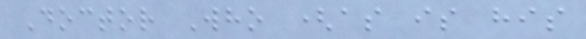Doctor Who (as is his
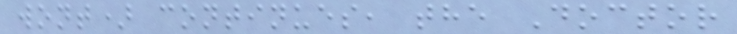wont) continues, the Doctor
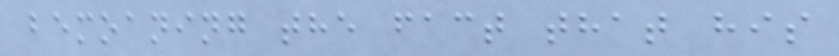bemoaning the fact that his
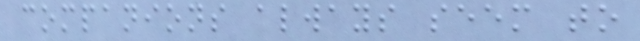companions always seem to
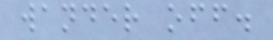wander off.
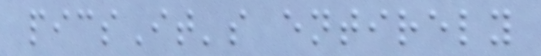picsIt's entirely
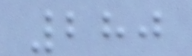280
